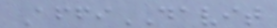AffiDAVIT
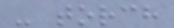- torch
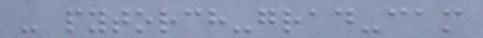- pytorch-grad-cam
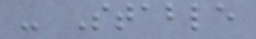- Stable
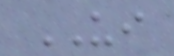UI
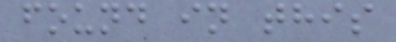found in this
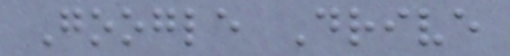Google Drive
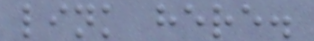link here.
